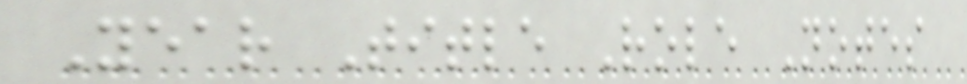Year Title Role Notes
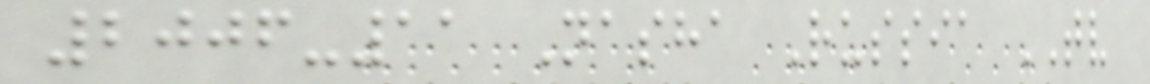2006-11 Nasha Russia TV
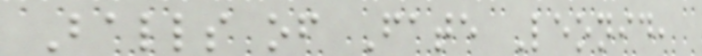Balls of Fate Leonid,
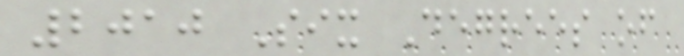2010 Six Degrees of
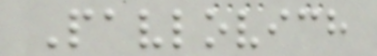Pavlovich
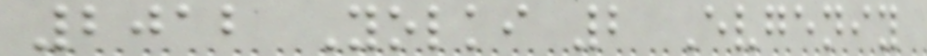2012 Yolki 2 Evgeniy
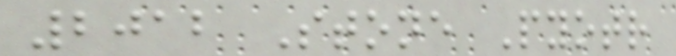2012 Stone Pyotr
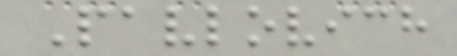Pavlovich
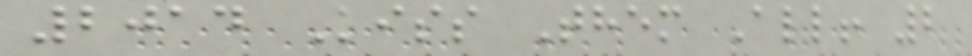2014 Kiss Them All! 2
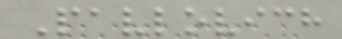Pavlovich
